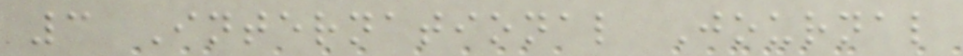3 International Journal
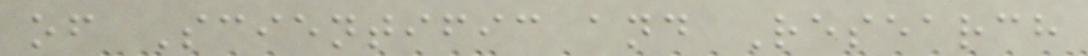of Scientific and Research
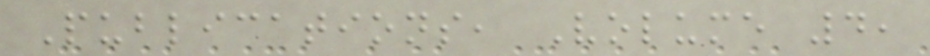Publications, Volume 4,
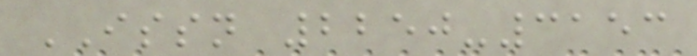ISSN 2250-3153
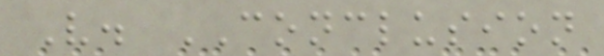V. CONCLUSION
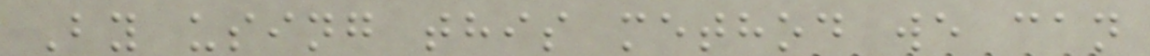By using this method we can
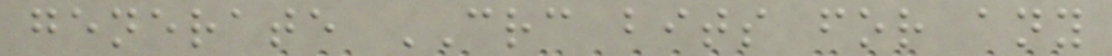generate CRC bits for any
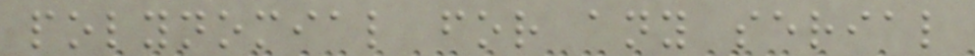polynomial for any serial
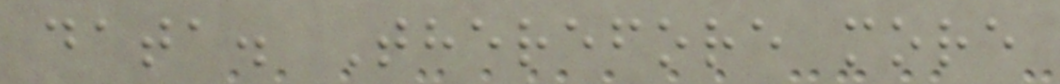data. Therefore more
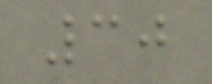30
